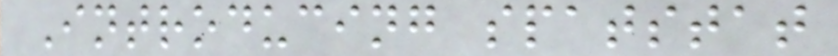Introducing spatstat
